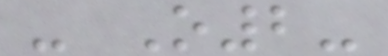- O2-
